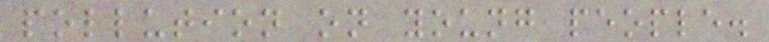pollution on young people.
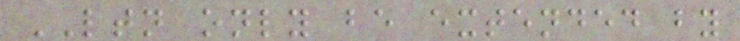LTN only be extended by
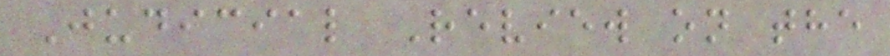Judicial Review on the
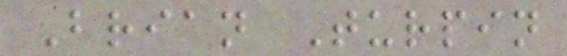Brian Turpin
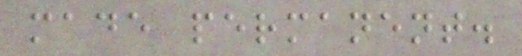made permanent.
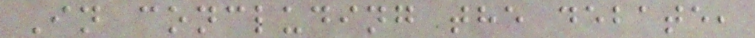In concluding the debate,
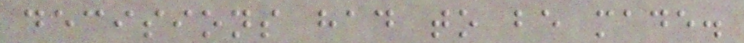decisions had to be made.
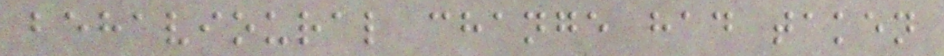behavioural change had taken
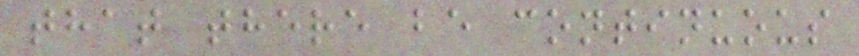that there be continuous
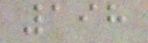198
